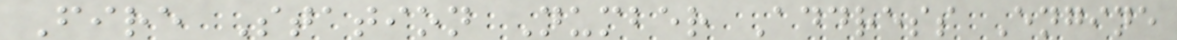Fire Station Number Address Engine
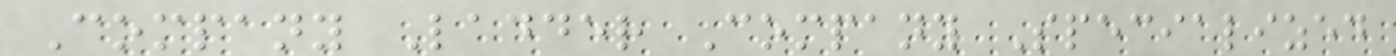Company Ladder Company Specialized
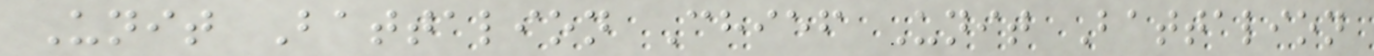Unit Battalion Chief Unit Battalion
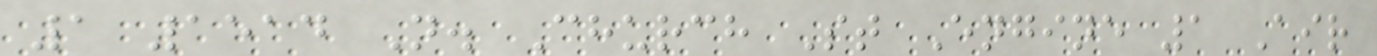1 1514 N. Church St Engine 1 Air
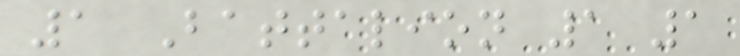1 Battalion 1 1
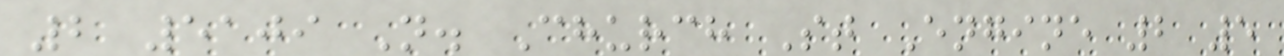2 5109 N. Church St Engine 2 5
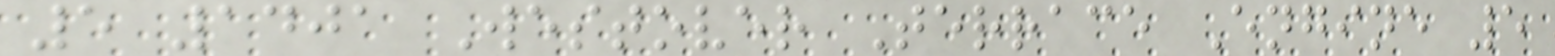5 1401 Westover Terrace Engine 5
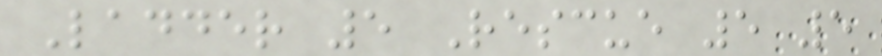Ladder 5 Rescue 5 5
